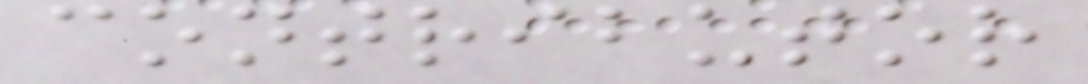contributor
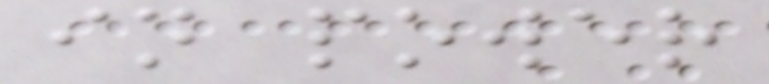in power
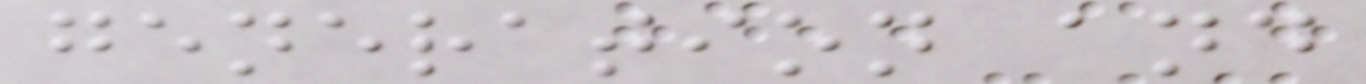generation and
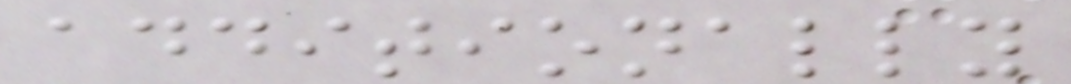additionally
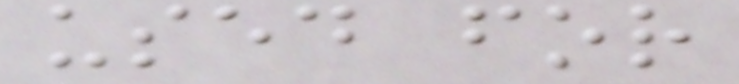used for
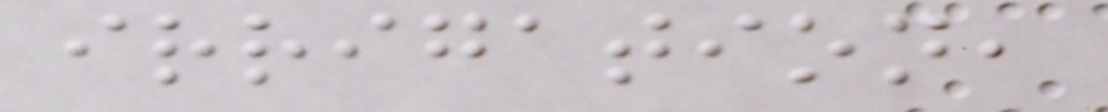irrigation,
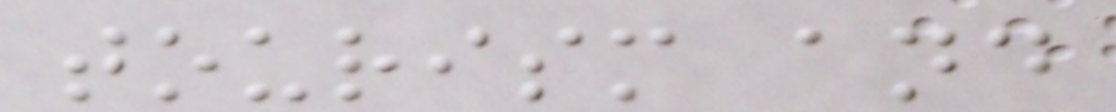tourism and
